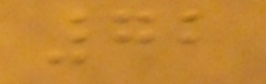72
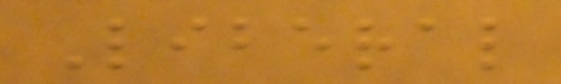Liberal
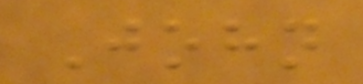John
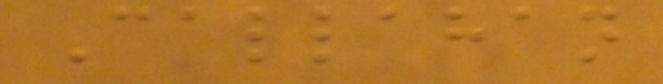Callahan
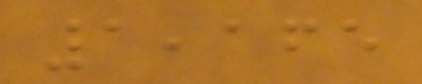1,165
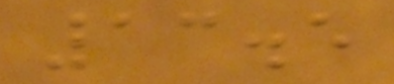13.5
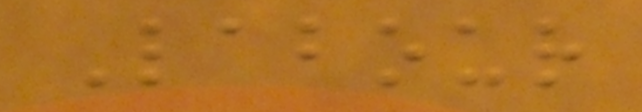Labour
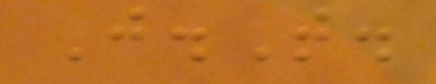J.T.
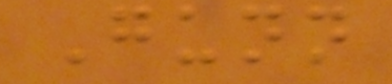Gunn
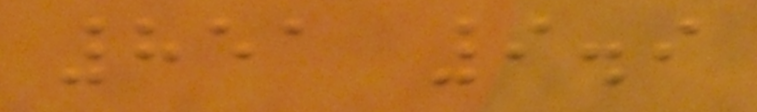851 9.9
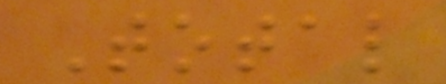Total
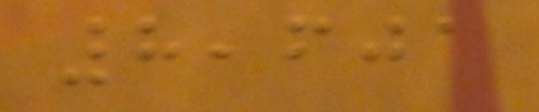8,601
